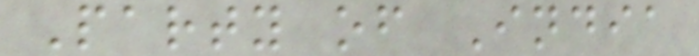Party of India
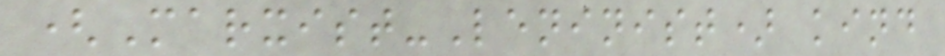(Marxist-Leninist) kind
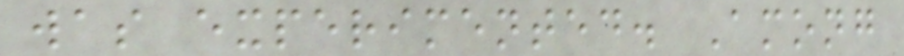was experimented. Among
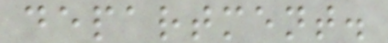department.
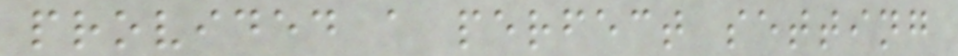provided a perfect setting
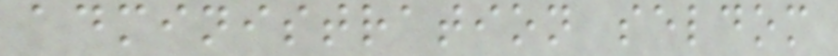administration seldom
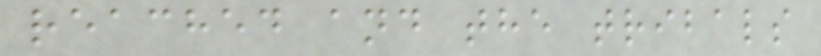reached and the tribals
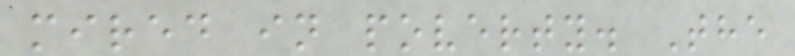mired in poverty. The
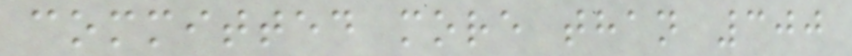committed more than 300
